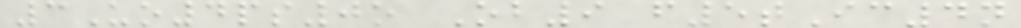3Uo4ps0o Ob9 f5tIc4n
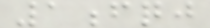1fqj
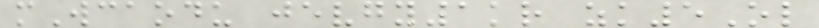mWcaodu jevgy1kr zk5Ol
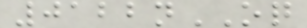0122nOQ
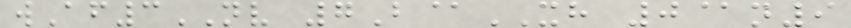wAf3NV 7B@XH 0@n9
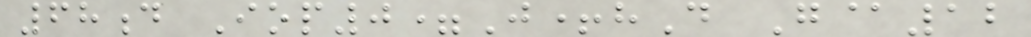68d Iop0=J+hD G@12
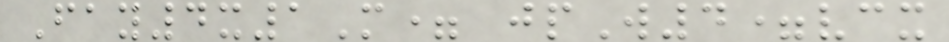Fay4x1M= jpW4=vcx
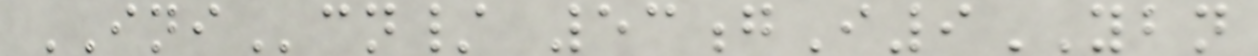INIcn/ 53gI9YBN
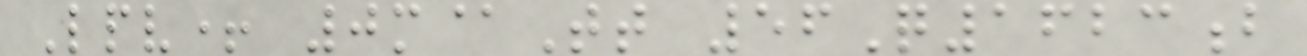Lpv+ 0m@Tt 56Q1623b
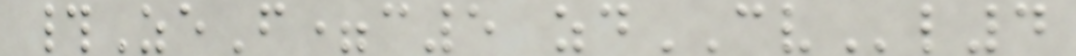#ZeF=c5 zdCVl4
